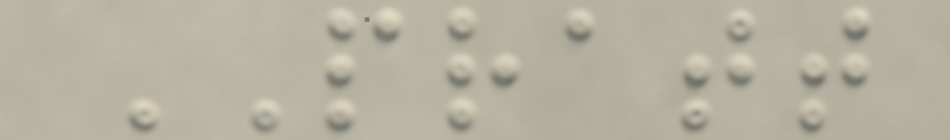PRATT
